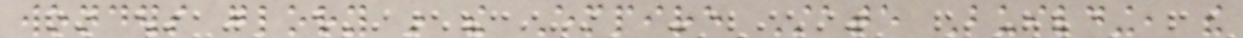wonders glory in the Empire State Building, the
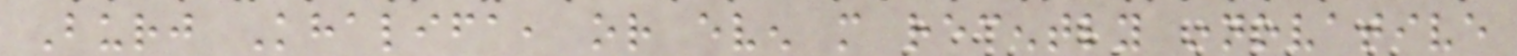Burj Khalifa, or even more recently innovative
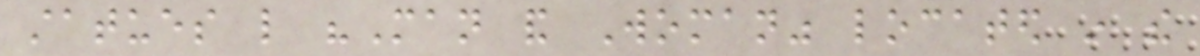statues like "Man and Woman" located in the
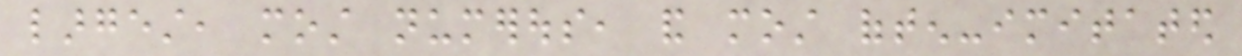largest, most numerous, and most often-imitated
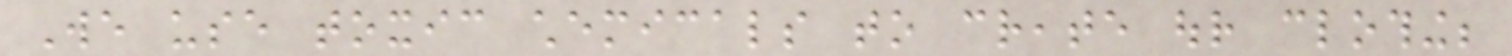We use toxic chemicals to create our clothing;
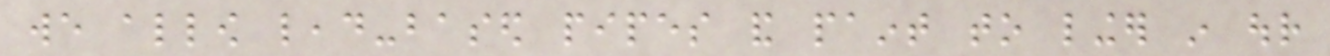we allow lead-based pipes and paint to linger in our
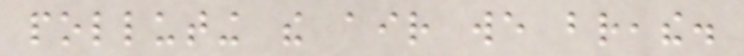polluting the air we breathe.
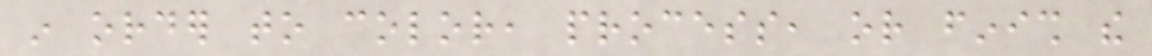in order to color, process, or finish the
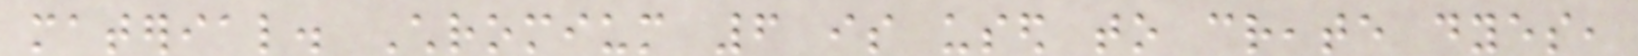material. Chromium 6 is used to create dyes,
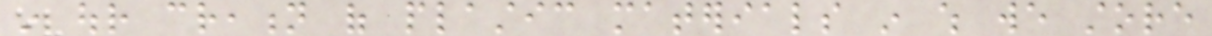in our creation of plastic materials in which we store
